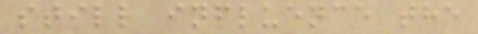still influence the
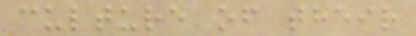culture of their
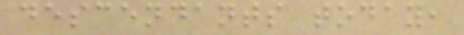descendants today,
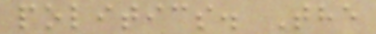politics. The
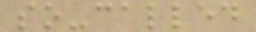so-called
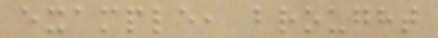example, brought
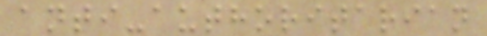anti-authoritarian
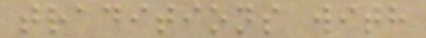traditions with
